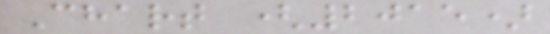Chart (2015)
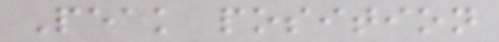Peak position
